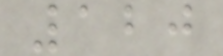120
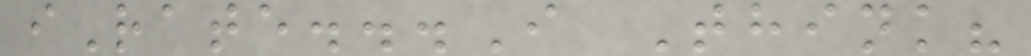iRate...I Think?
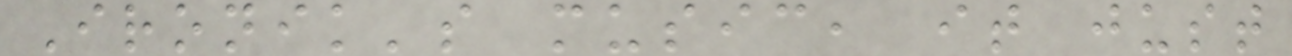Ironik's music, it just
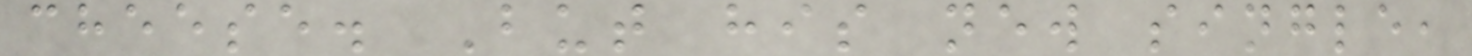cheese. But his new single,
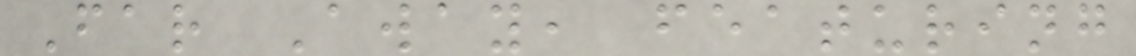Far Away, featuring
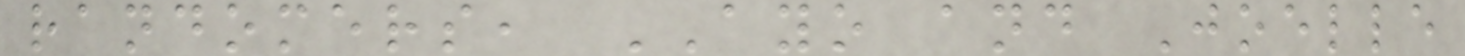randomers, AYO and Joelle
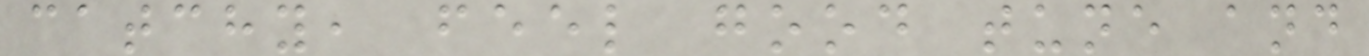catchy, feel good tune and
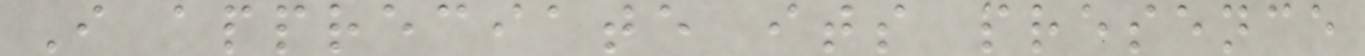I appreciate its presence
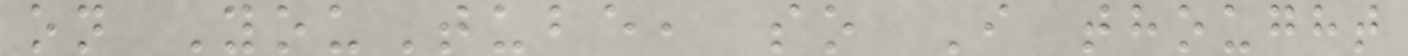on YouTube, so I thought
